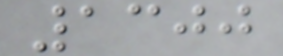1300
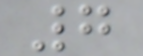7
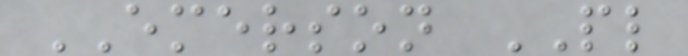EMERSON PL
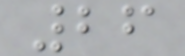26
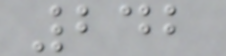242
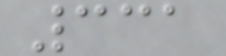331
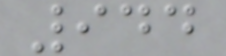944
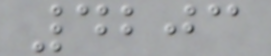4203
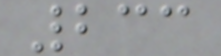233
